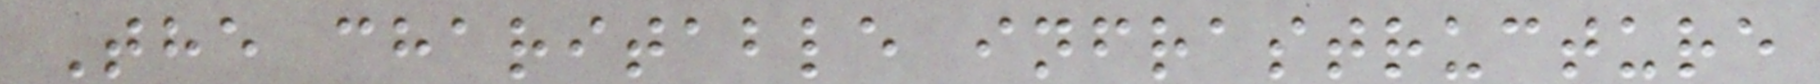The charitable infrastructure
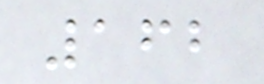162
